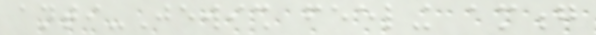anti-Jewish feeling among
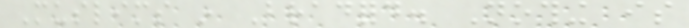Muslims in Bradford. Nothing is
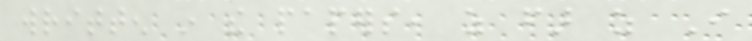written in the papers, as far as I
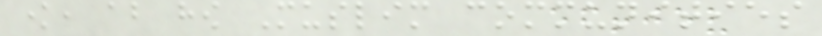know, about how Muslim communities
